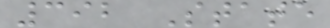392 State
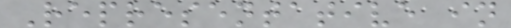Representative in
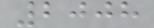2008
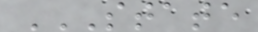STATE
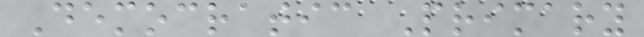Democratic Primary
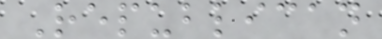Republican
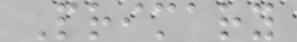Primary
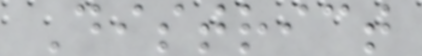District
